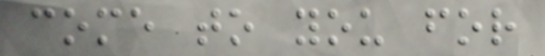come to you for
